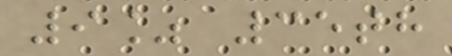9% 35th
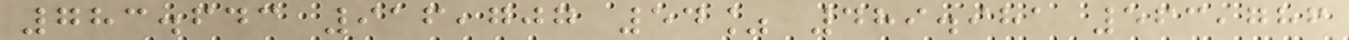783.643 916,707 54% 489.981 563,786
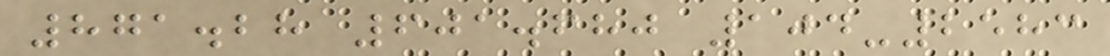871.28 601.680 104-2583
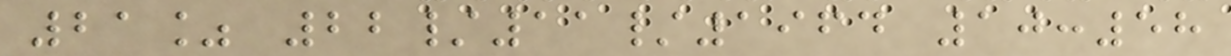21% 22/11/1964 10:58
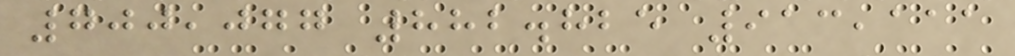700,077 882.825 913,111
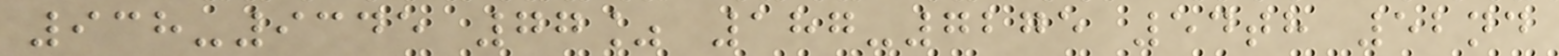938-9345 77% 187-7275 54th 52nd
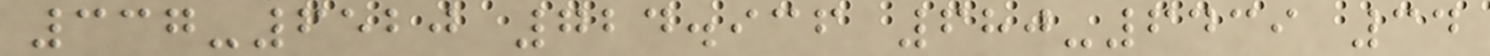337-6520 724.936 680-6439 34
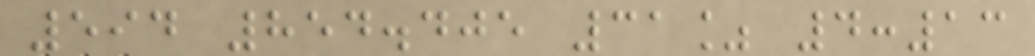594 854.405 31% 4:13
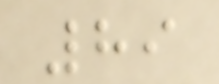89
